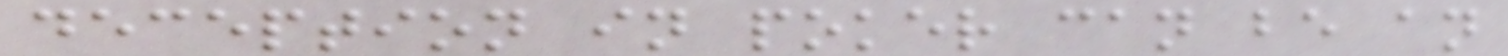deception in poker can be an
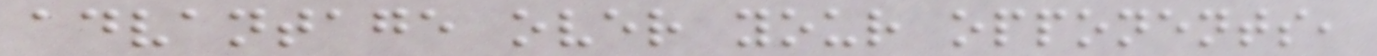advantage over your opponents,
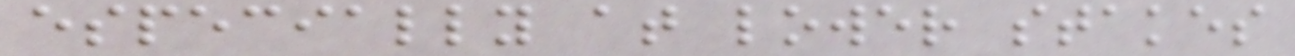especially at lower stakes
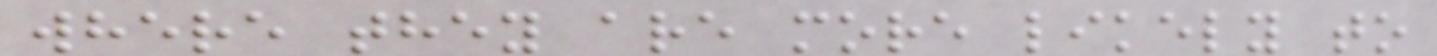where they are more likely to
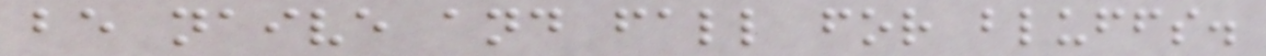be naive and fall for bluffs.
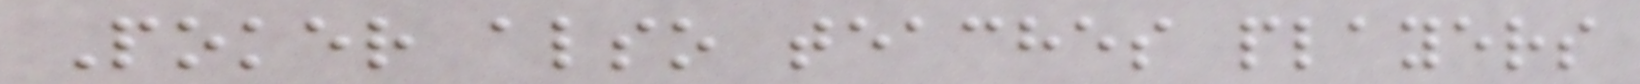Poker also teaches players
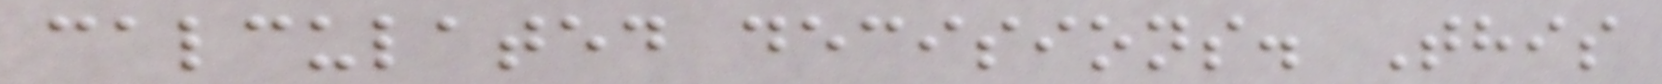calculated decisions. This
